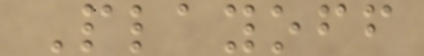Playoff
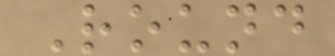Round
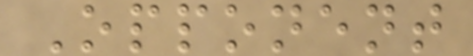Opponent
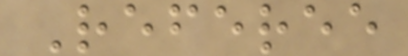Referee
